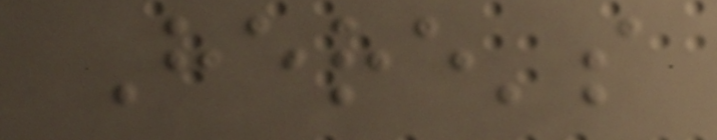Here's
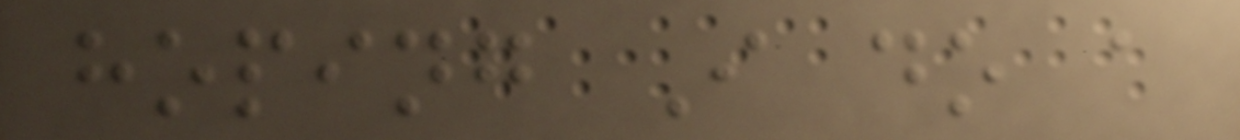hoping I do a
